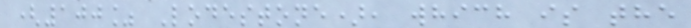(100% Lodestone), which is the
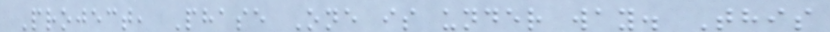Project, Phase One is under way. This
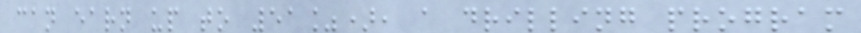can earn up to 51%), a drilling program
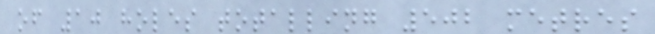of 10 holes totalling 502 metres
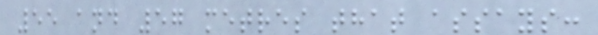55 and 57 metres that assays:
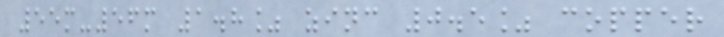55m-56m 1.8% zinc 0.5% copper
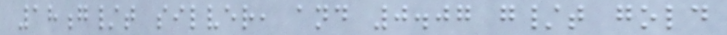18g/t silver, and 0.07 g/t gold
